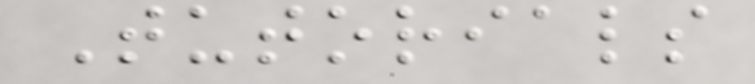Tutorials
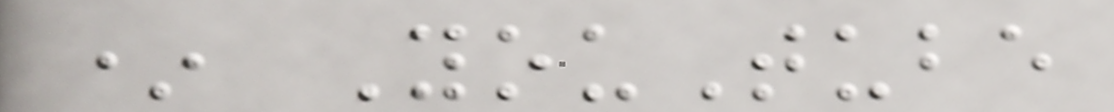* YouTube
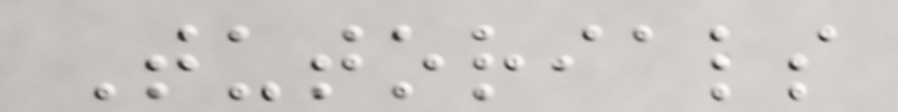Tutorials
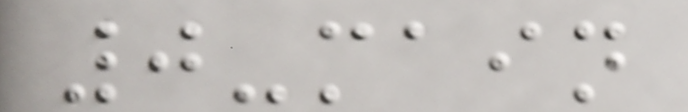0-main
